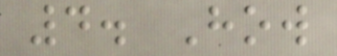4. How
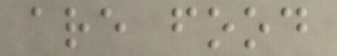are food
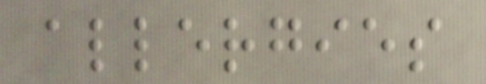allergies
